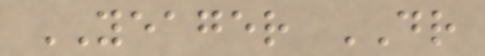YEAGER DR
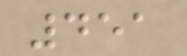451
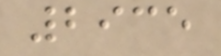2935
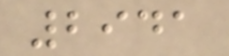2941
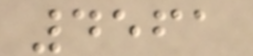4561
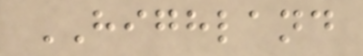HIGHLAND
